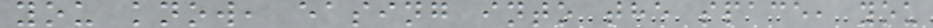you know, easing into the space, you
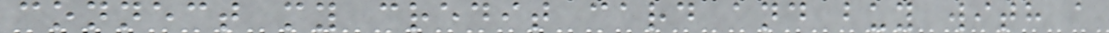connect my credit card and buy with a
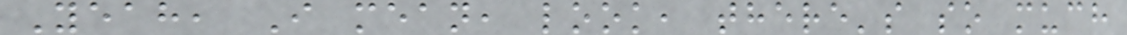Yeah, I mean, look, there's so much
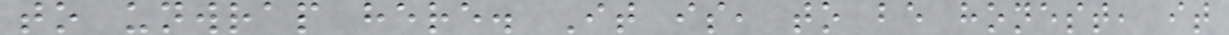to unwrap here. It is, to be honest, it
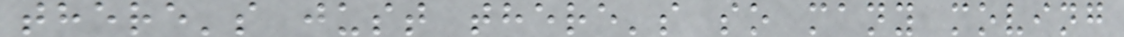there's just there's so many moving
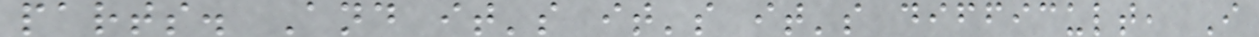parts. And it's it's it's difficult, I
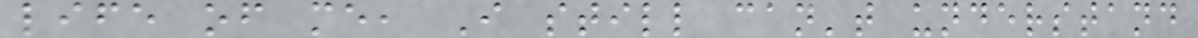life of me, I still can't understand
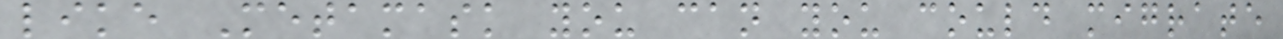like Metamask you can you could migrate
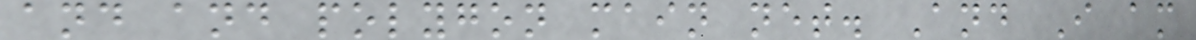and and polygon main net. And I am
